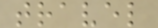travel
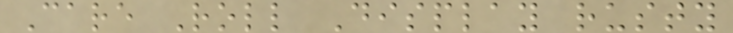Care Roll Display rusty
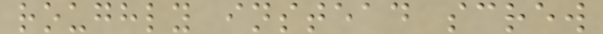roughly instead screw
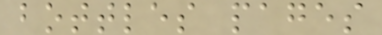bottles pages
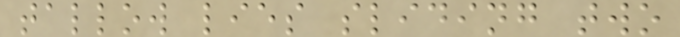tallow lies sliding two
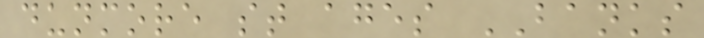dunmore st ages BANKS
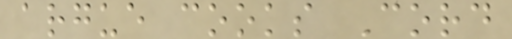argue cooks Cord
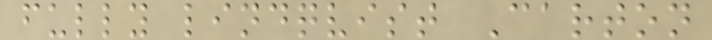fully lindqvist Carton
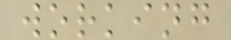working
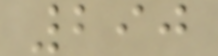290
